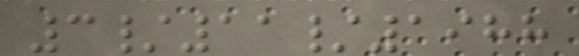3/11/1988
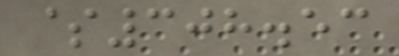$308.53
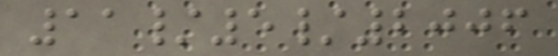11/5/2006
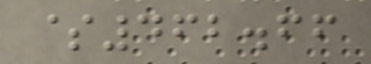$462.66
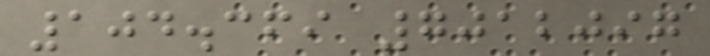104.369 7012097
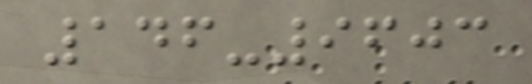146-9603
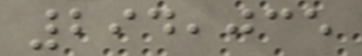294,035
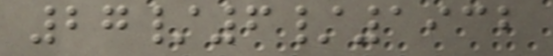27/6/1932
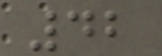42
